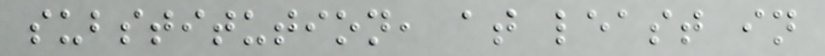substitution, at least in
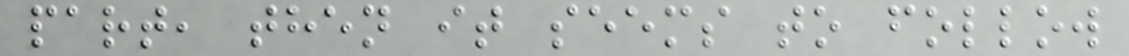part, then it seems to follow
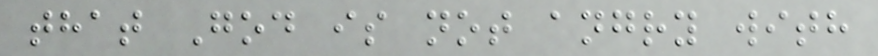that God is not angry with
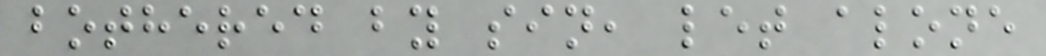bothered by sin, let alone
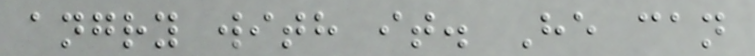angry with it. He can
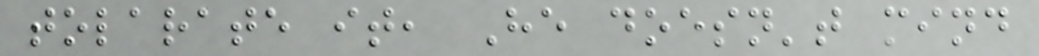tolarate it, He doesn't mind
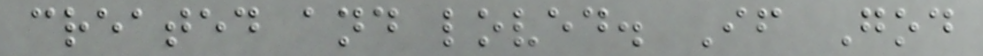created and loved. If God
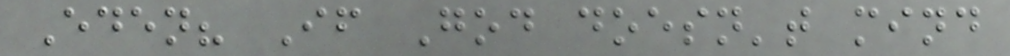Eden? If God doesn't mind
